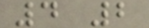4 2
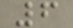6
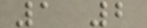1 2
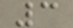3
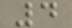4
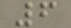6
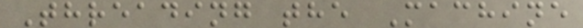Threading the Machine
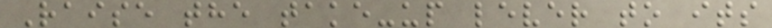Raise the take-up lever to its
